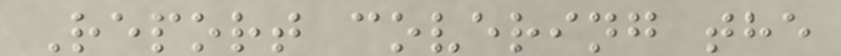Report covering the
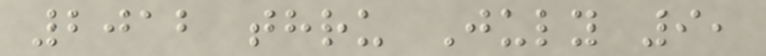2012 thru July 9,
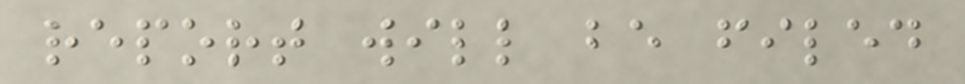report will be filed
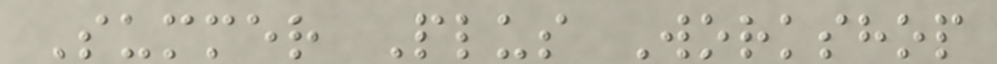Summer Plus Workshop
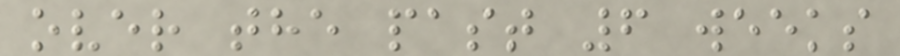over the past 6 weeks
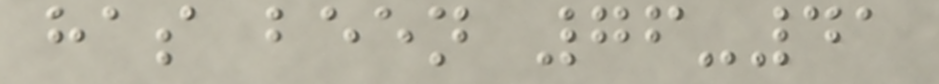has been 76-41
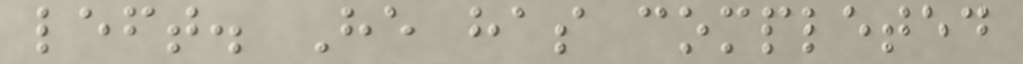left. He has completed
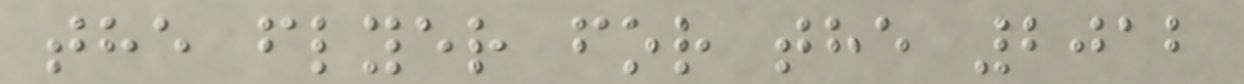the flyer for the 2012
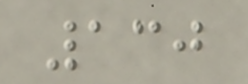130
